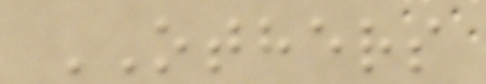OTHERS
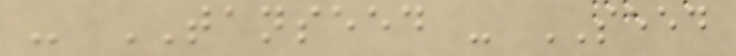- TANSEED - SEED
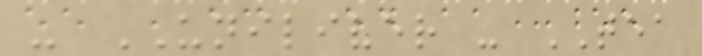- UNILIVER - TEA
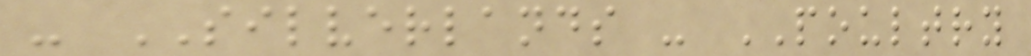- SILVERLANDS - POULTRY
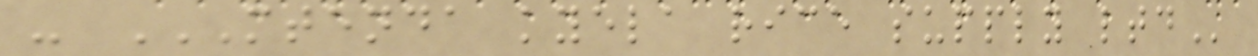- MTENDA KYELA RICE SUPPLY LTD
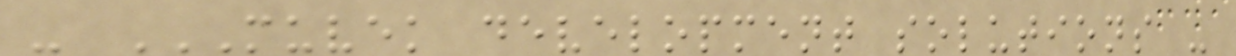- MUVEK DEVELOPMENT SOLUTIONS -
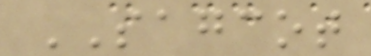SAGCOT
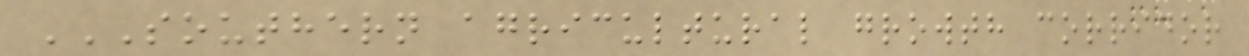SOUTHERN AGRICULTURAL GROWTH CORRIDOR
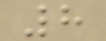8
